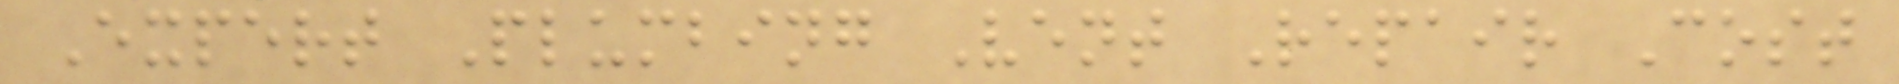Expert Plumbing Vent Repair Cost
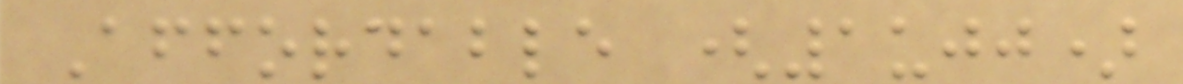Affordable (1ujj)
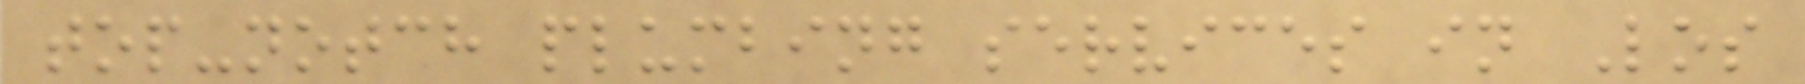top-notch plumbing services in Los
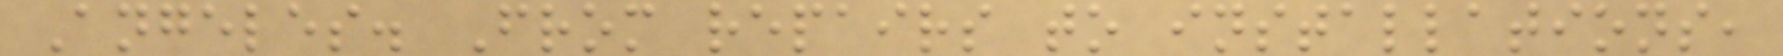Angeles. From repairs to installations,
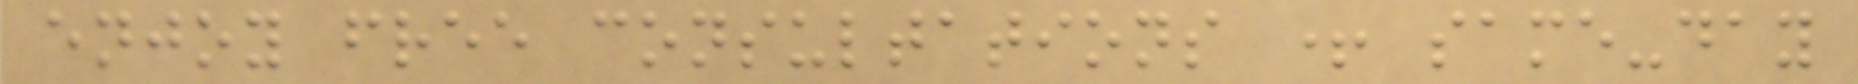enjoy free consultations + same-day
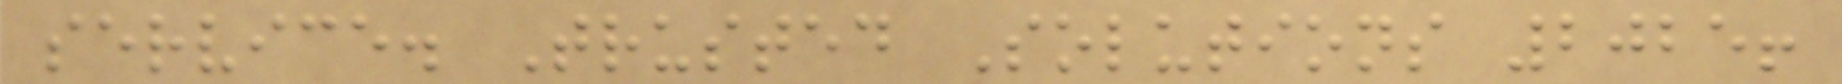service. Trusted Solutions 2025!
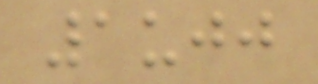1ujj
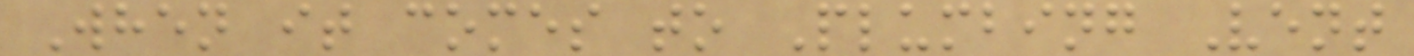When it comes to Plumbing Vent
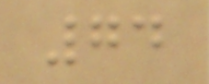74
